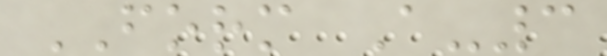FORM A-3
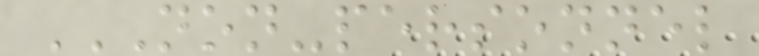NON-PERSONNEL
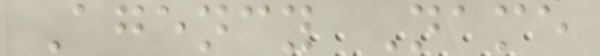Agency Name
